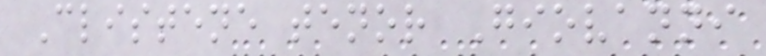Clistene tenor Giovanni
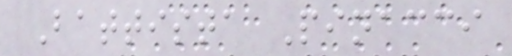Battista Pinacci
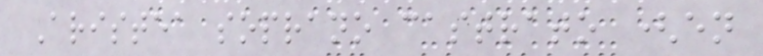Aristea soprano castrato (en
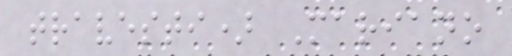travesti) Mariano
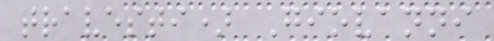travesti) Giovanni
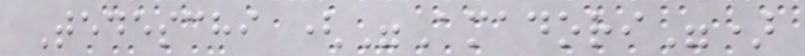Tedeschi ("Amadori")
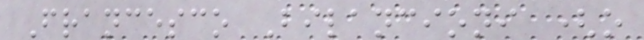Francesco Bilancioni (o
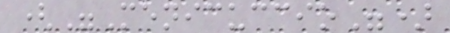("Menicuccio")
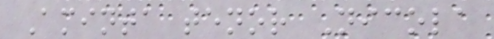Aminta tenor Nicola
